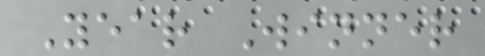Year Winner
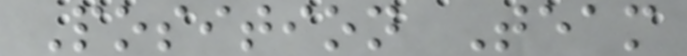Position Team
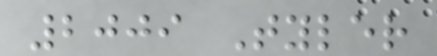2009 Tyler
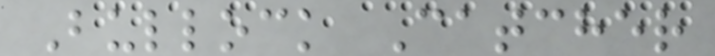Bullock Catcher
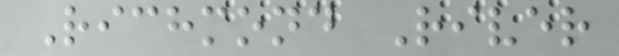Richmond River
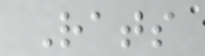Rats
